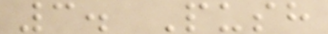3. Push
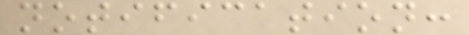notification:
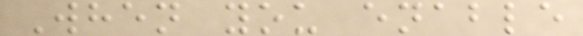When you enable
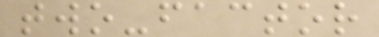two-factor
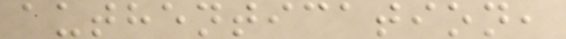authentication,
